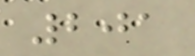201
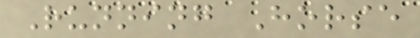Running Horse
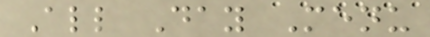All Day Menu
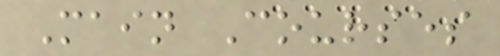Main Courses
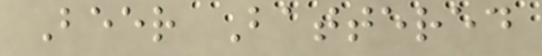Beer Battered
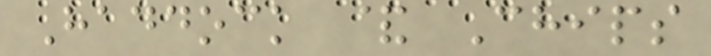Haddock & Chips
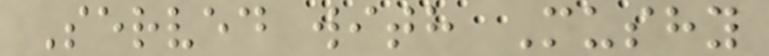Served with Mushy
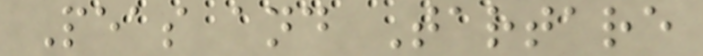Peas and Tartare
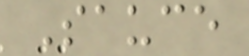Sauce
